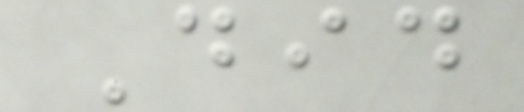Did
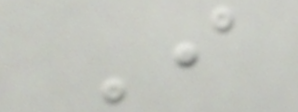I
